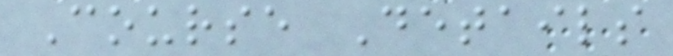Course Details
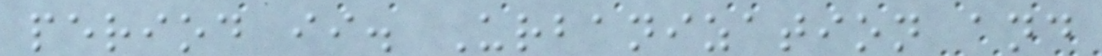period ii. Urbanization and
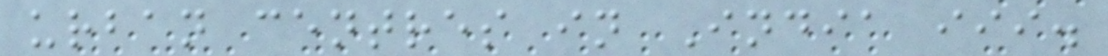urban centres in India iii.
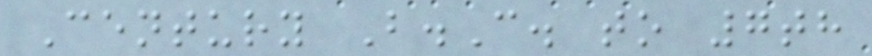Century B.C. to 7th
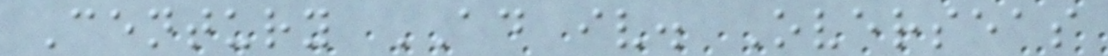Century AD iv. Overseas
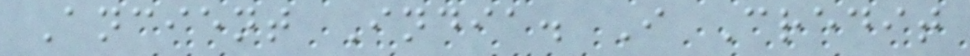Ancient India. I Credit
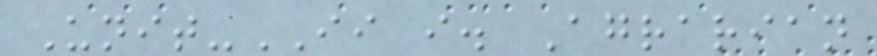Unit-II i. Agrarian
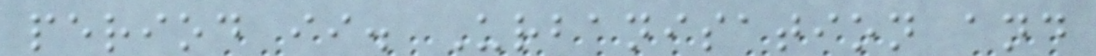period ii. Urbanisation and
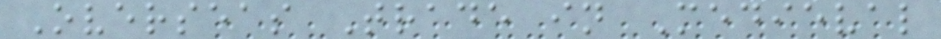Overseas Trade in Medieval
